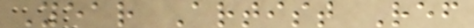Year Artist Ref
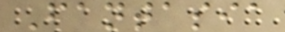Fantasia
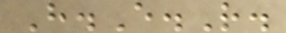H.E.R.
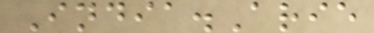India.Arie
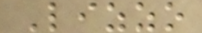Lizzo
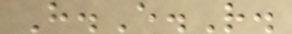H.E.R.
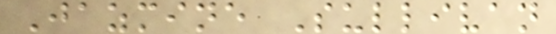Jazmine Sullivan
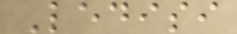Ledisi
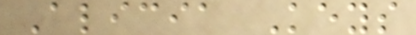Alicia Keys
